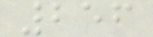256
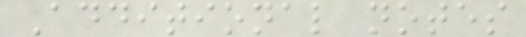Additional notes
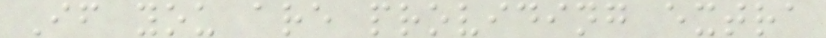If you are providing extra
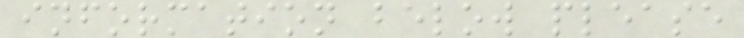information below please
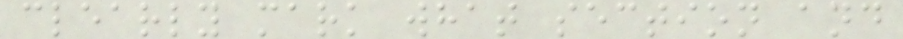clearly mark what section and
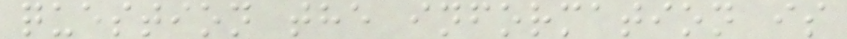question the information is
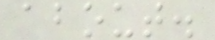about.
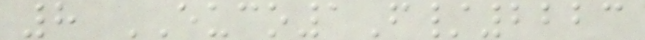8 EUCO1F/2223
